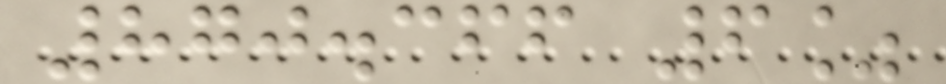870.366 6%
